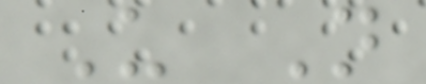U N
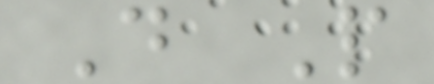D P
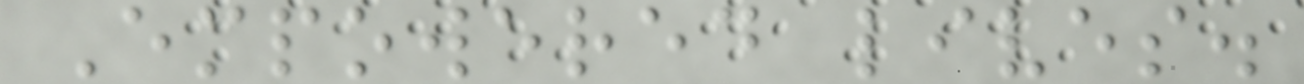Empowered lives.
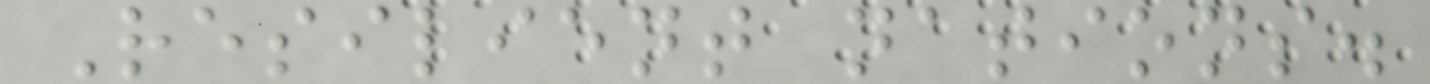Resilient nations.
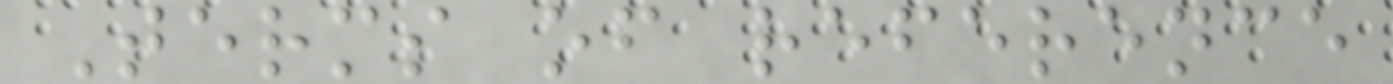Terms of reference
